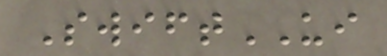SwiftUI
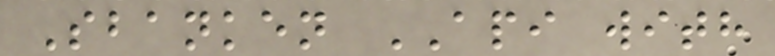Sbanken API with
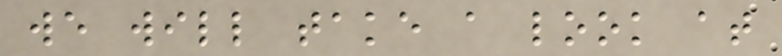we will take a look at
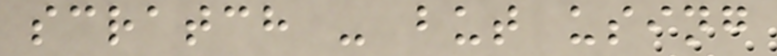scratch - but using
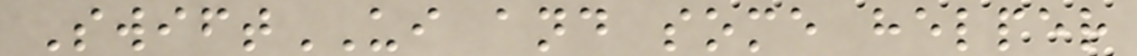SwiftUI and some helper
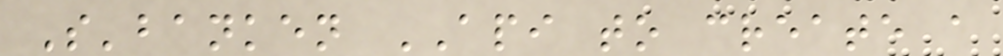S'banken API to create a
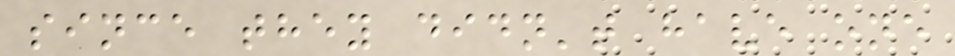since they didn't have one
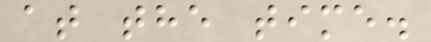at the time.
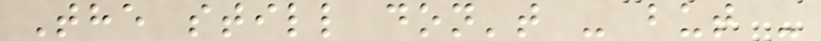The still don't - but -
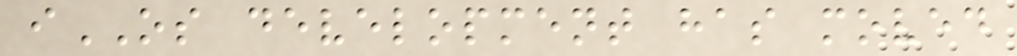iOS development has moved
